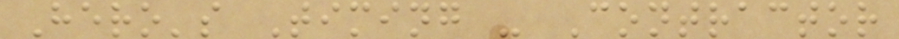Hero's Timing - Contractor
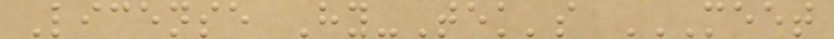License Hy-Tek's MEET
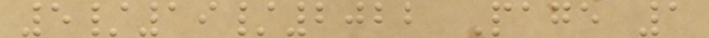5/19/2022 Page 1
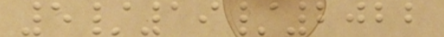5/19/2022
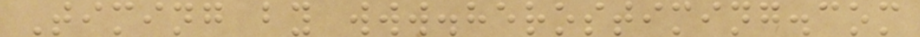Timing by www.herostiming.com
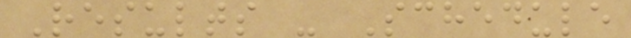Results - Schedule
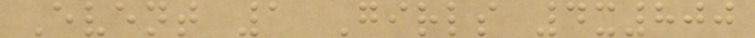Event 1 Girls 4x800
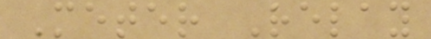Meter Relay
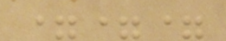===
